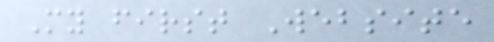My first Website
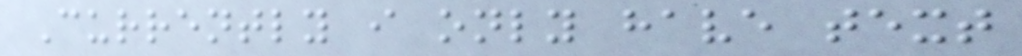Currently i only have text
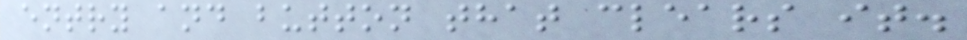entry and button that clears it.
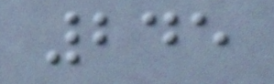245
